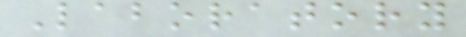Laboratory
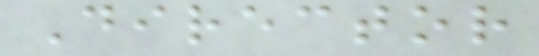Director
